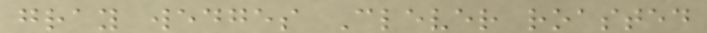gray wedges Clever roasted
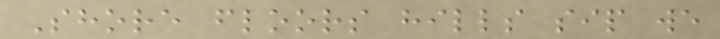Shore floors hills sip we
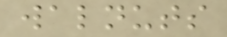walnuts
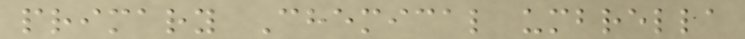primary Chemical umbrella
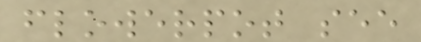flowerpot see
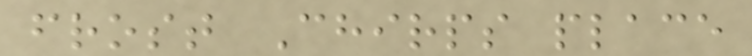frost Chirps place
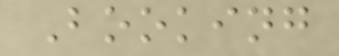Booking
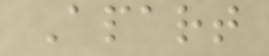Apart
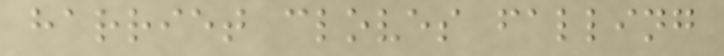harriet cloves falling
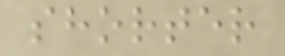shorter
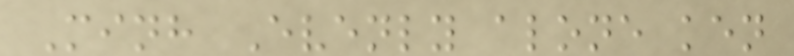Minh Evenly alone ken
